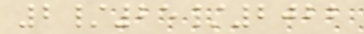2/25/2022
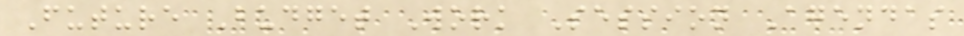Future Budget Work Session Agendas
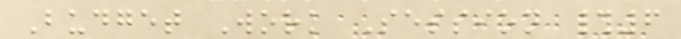Budget Work Session #6
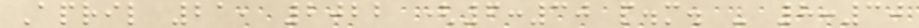April 21, 2022 (6:30 p.m. - 8:30
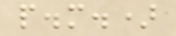p.m.)
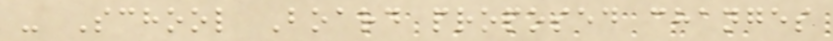- School Board proposed changes
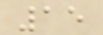15
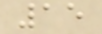15
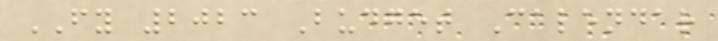FY 2023 Budget Calendar
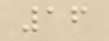16
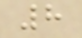8
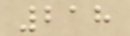218
